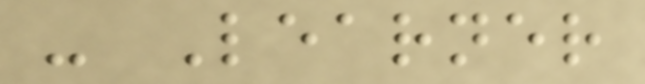- Learner
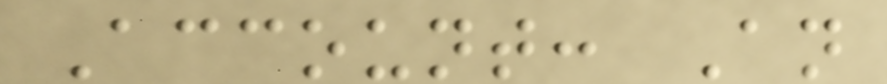Account: An
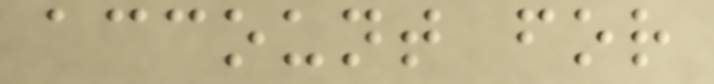account for
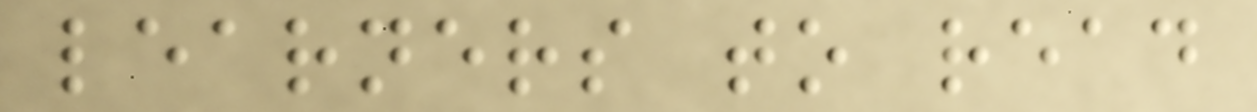learners to read
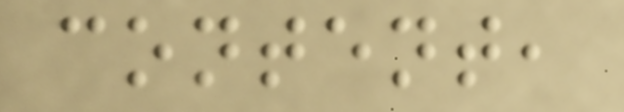content,
